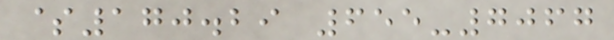$170.29 655-7067
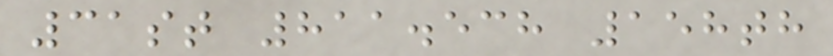31st 811.538 158th
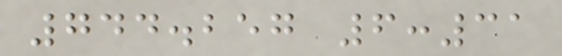744.257 6:31
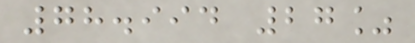78.994 27%
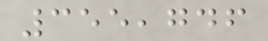355,746
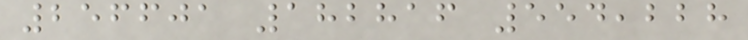256601 182816 554,228
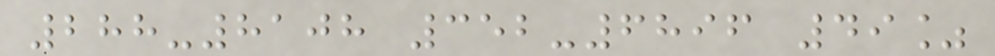288-8108 352-6896 49%
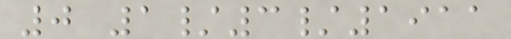0 1/3/1911
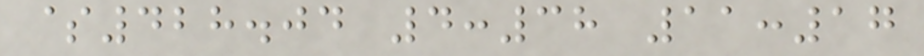$428.04 4:38 11:17
